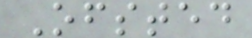Ofsted
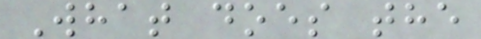What does the
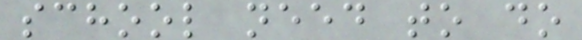school need to do
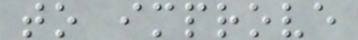to improve
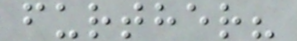further?
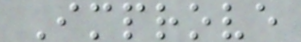Improve
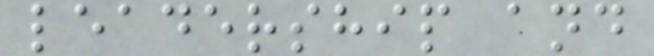leadership and
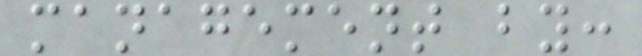management by:
